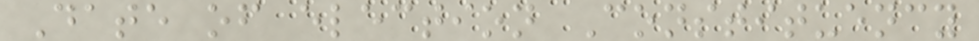Date of election Constituency
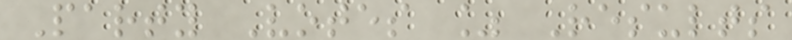Party Votes % Results
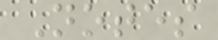Notes
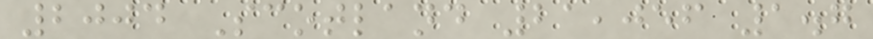2004 Scotland 21,056 1.7
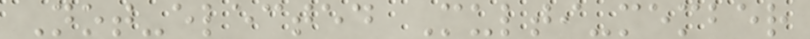Not-elected Multi-member
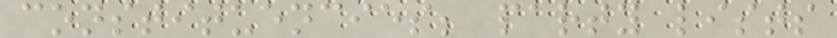constituencies; party lists
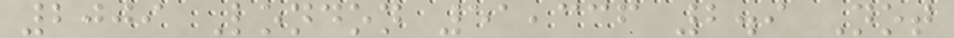2009 London 51,336 2.9 Not
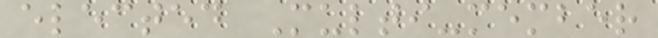elected Multi-member
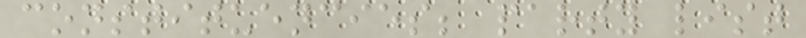constituencies; party list
